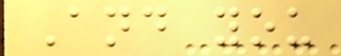And you
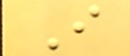I
